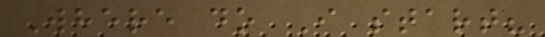Where do I start?
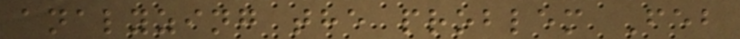analyzing the problem Feb
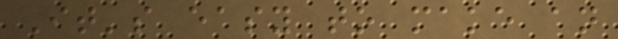It's easy to make an
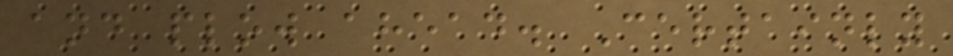and plow ahead. Certainly
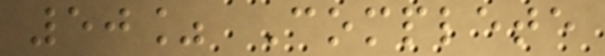50% Complete
